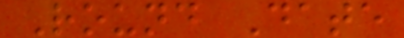Round Date
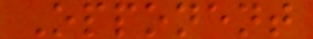Opponent
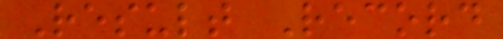Result Record
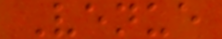Venue
